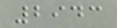2943
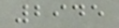2945
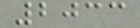2033
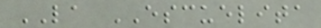LA ESCUELITA
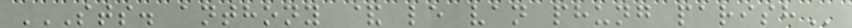STS. ANTHONY & LE VAN PHUNG PARISH
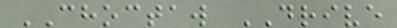CHOCTAW DRIVE
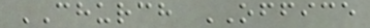CHURCH OFFICE
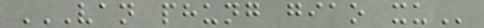VAN PHUNG GIAO XU
